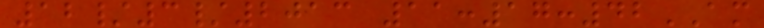12/3/2013 11:17:42AM
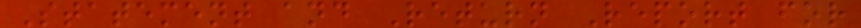Statement and Return Report for
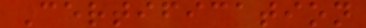Certification
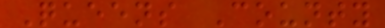Queens County
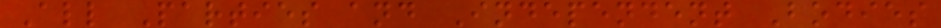All Parties and Independent Bodies
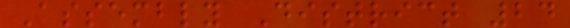Assembly District 24
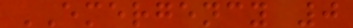EMERGENCY 0
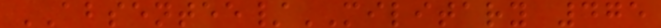ABSENTEE/MILITARY 475
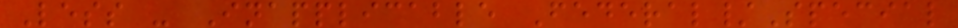Less - Inapplicable Federal/Special
